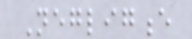Negligence
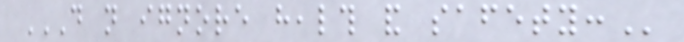DO NOT IGNORE HEALTH AND SAFETY:
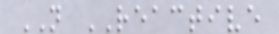NOT REACTIVE
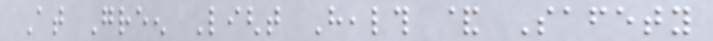At Green Light Health & Safety
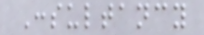Consultancy
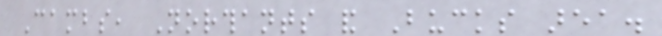Cambs, Northants and Bucks area.
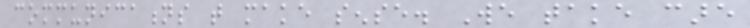communications that make sense. We take care
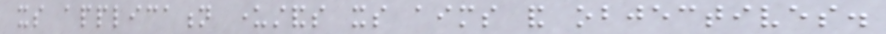its application understands its aims and objectives.
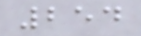254
